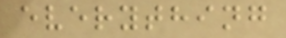everything
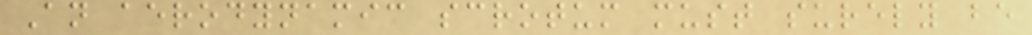An aerodynamic scrotum must surely be
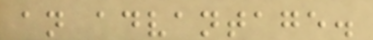an advantage.
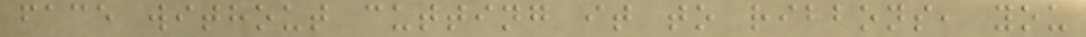face without cutting it to ribbons, you
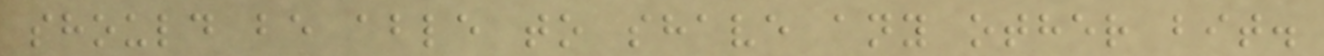should be able to shave any other bit.
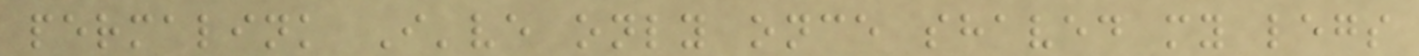permalink I've only once shaved my legs
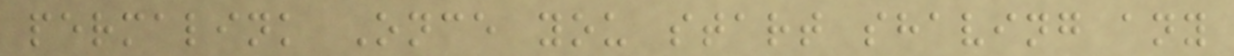permalink Once you start shaving any
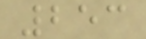253
